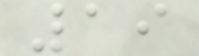19
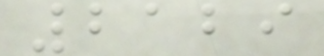2129
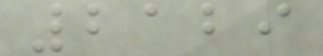2129
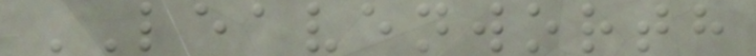LEAVENWORTH
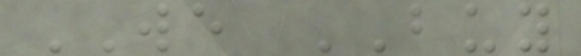WE BUY
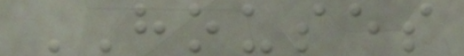HOUSES
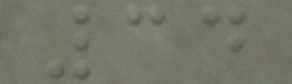34
